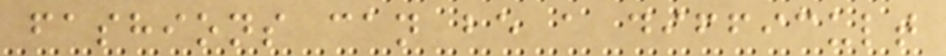fashions can be a difficult
